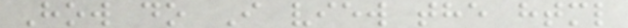How do I view the html
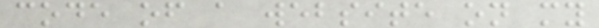code of a website on my
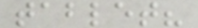tablet?
